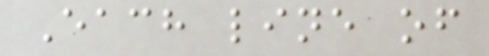Each line of
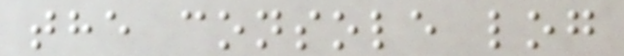the console log
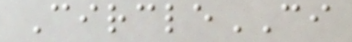CircleCI
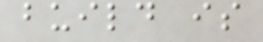build is
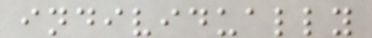individually
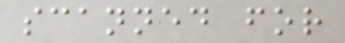scanned for
